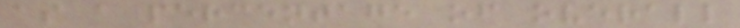as a percentage of overall
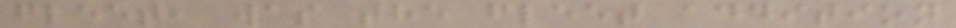fleet, was the fleet addition
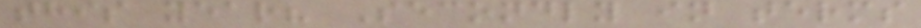this year? Secondly in terms
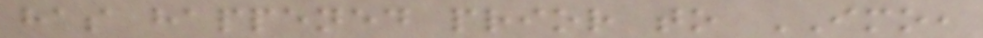has happened prior to IMO,
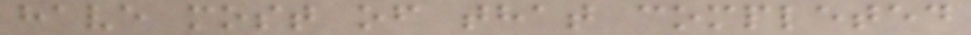have most of that completed
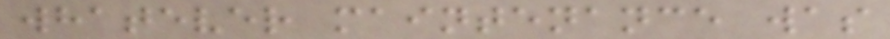whatever maintenance was
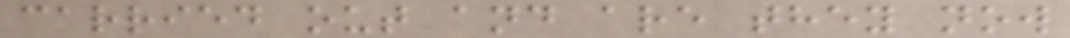carried out and are they now
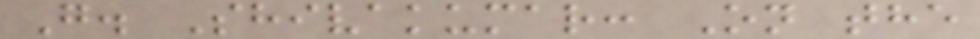G. Shivakumar: On the
